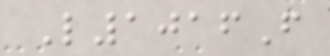L1016F
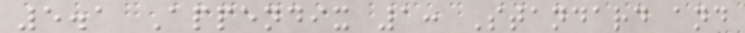5.1 Appendix 1: Standard and
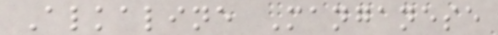Alkaline Manganese
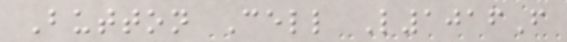Button Cell L1016F
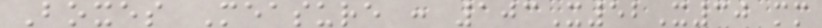Boxes Measure : 103X52X30 mm
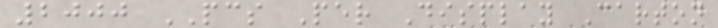2000 PCS Per Display Carton
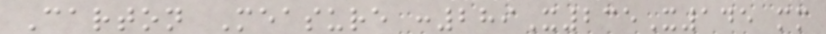Carton Measure :289X235X145 mm
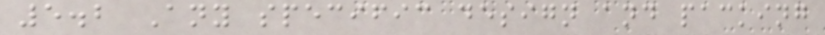5.2 Any specific design and packing
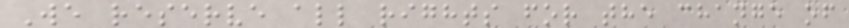We reserve all rights for the change of
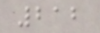212
